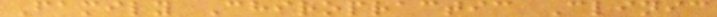Family Chiropractic Clinic
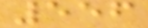556
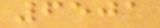6501
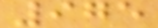975
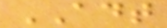ADT
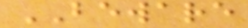BEWARE
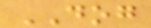DOG
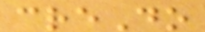creDo
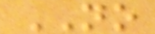NO
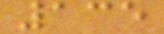135
